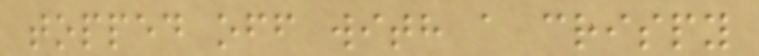topped off with a crispy
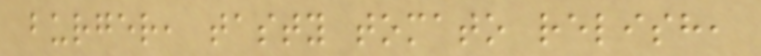burger, tasty tomato relish,
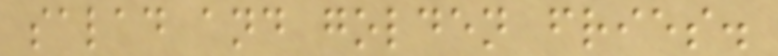salad and golden fries.
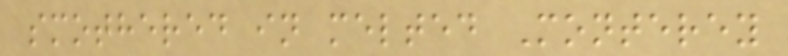smothered in melted Monterey
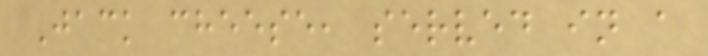Jack cheese, served in a
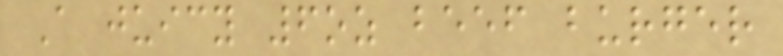A juicy 6oz beef burger
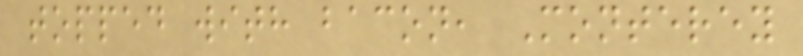topped with bacon, Monterey
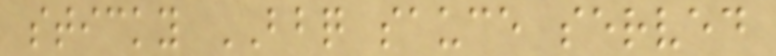sticky BBQ sauce served
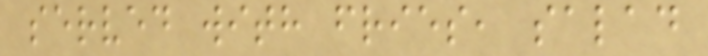served with fries, salad
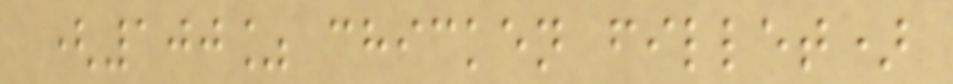(100% chicken fillet)
